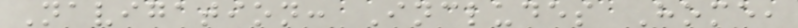Navigation: Includes Home,
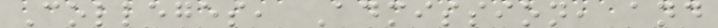Colleges, Admission, and
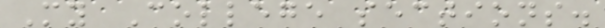My College sections.
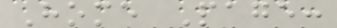Home Page:
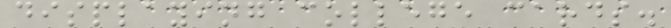displaying college cards.
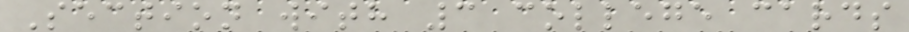Section with 3 college cards
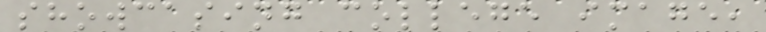showcasing college image,
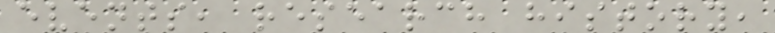events, research history,
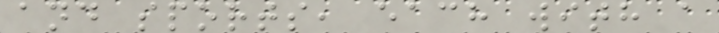and sports, each with a
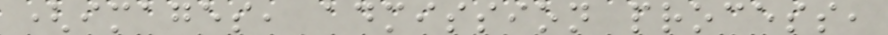(images, admission process,
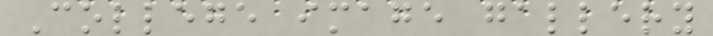College image gallery
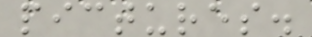pictures.
